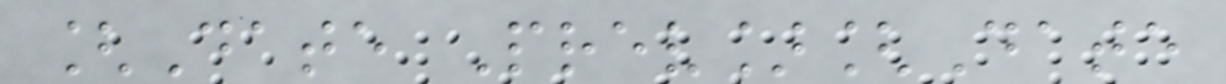[Date Prev][Date
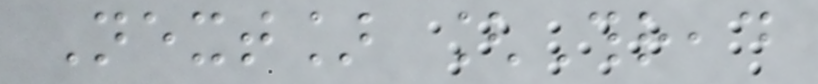Next] [Thread
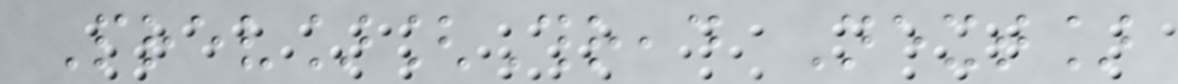Prev][Thread Next]
